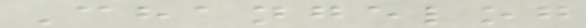Changelog
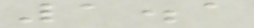1.1
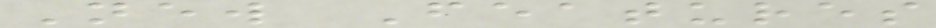New Features
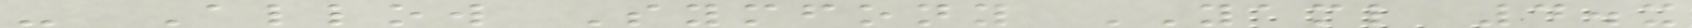- Allow Symfony YAML 4.x
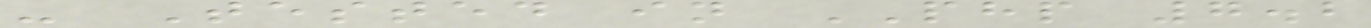- Tested in PHP 7.2
